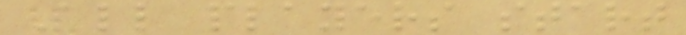All players start
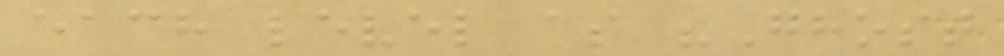each level as "Ghost
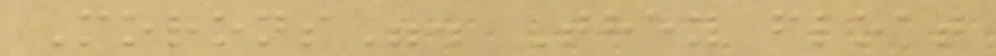Morons". They float
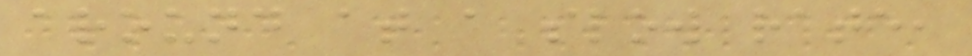around at a slow rate,
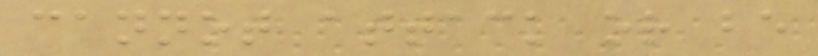cannot attack or be
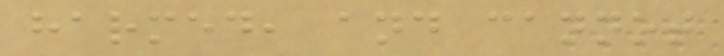harmed, and cannot
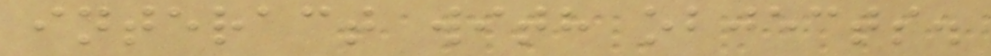interact with objects.
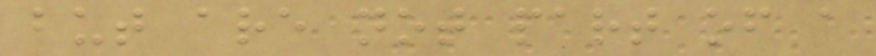but are not part of a
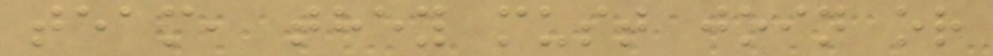team, they must join or
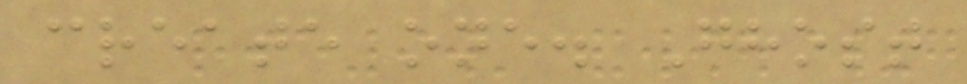create one. Ghost
